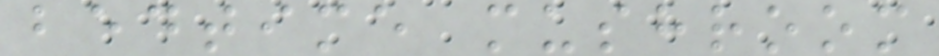bedtime mushroom
